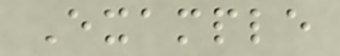Example
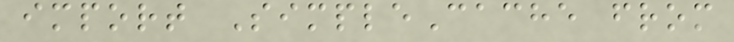import SimpleCache from
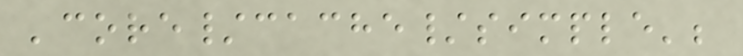'core/cache/simple';
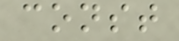const
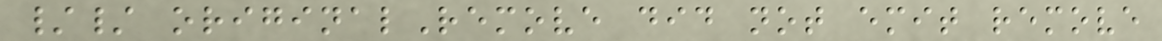// originalRemove did not emit remove
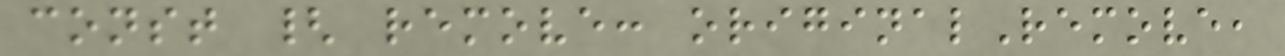const { remove: originalRemove,
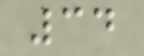34
